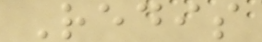Redis
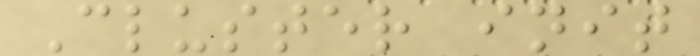Cluster init
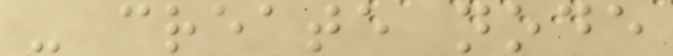- create node
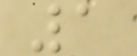1
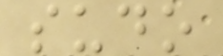sudo
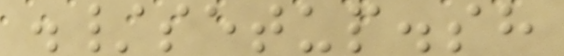./setup.sh
